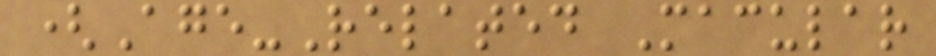(Age-Related Macular
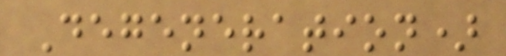Degeneration)
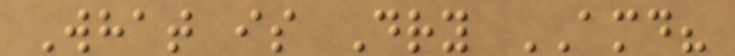What is Dry AMD?
